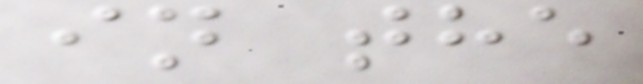in the
